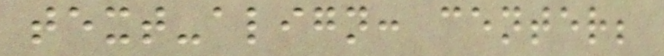text-align: center;
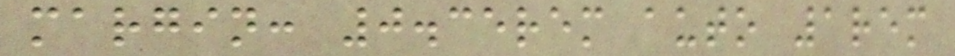margin: 0.35rem auto 1rem
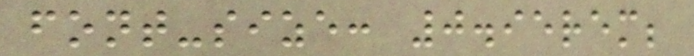font-size: 0.95rem;
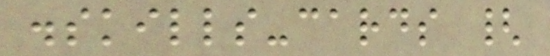.skills-cards {
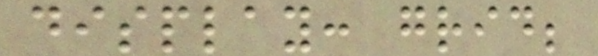display: grid;
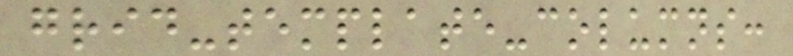grid-template-columns:
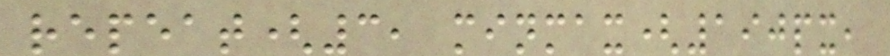repeat(3, minmax(190px,
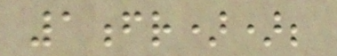1fr));
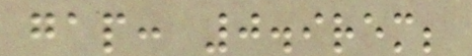gap: 0.9rem;
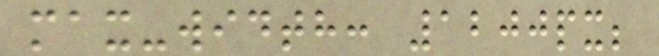max-width: 1200px;
